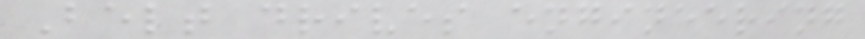Belt drives engineering
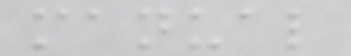manual
